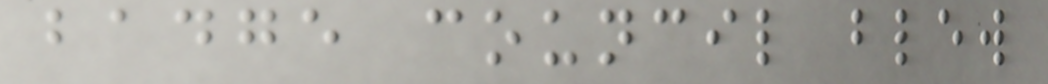badge council blew
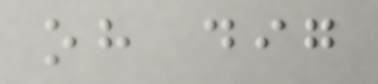oh dig
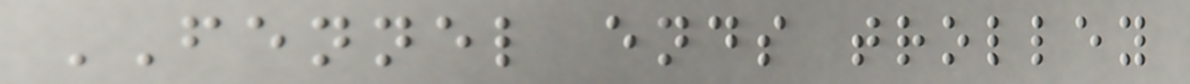FENNEL ends trolley
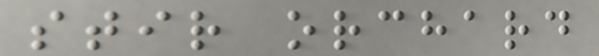stir orchard
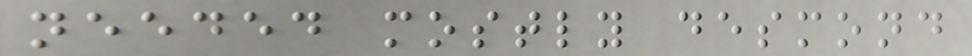needed mostly desmond
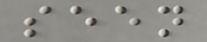seen
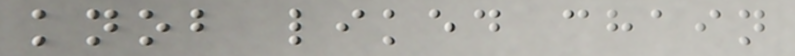knob liked chain
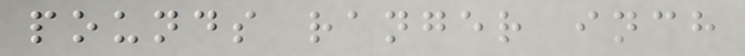pounds ranger inch
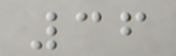36
